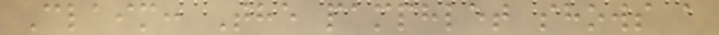Claim: The pamphlet shows a
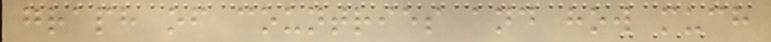graph of countries and how much
